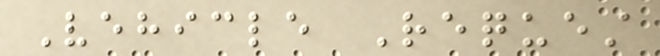Vehicle Request
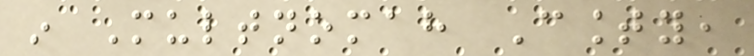in Multnomah County,
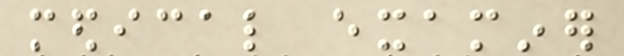medical examiner
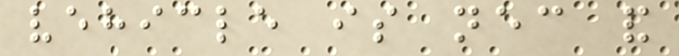vehicle is necessary and
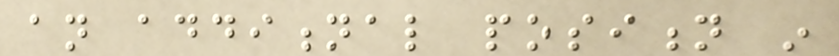an additional position in
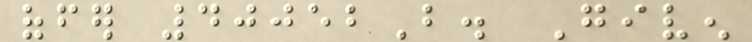offer 40052B. Given
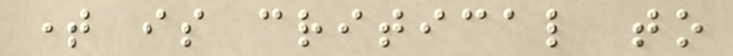time is critical to
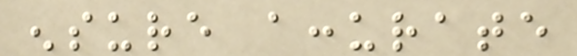ensure accurate
